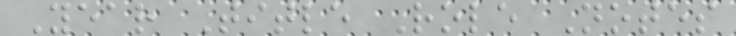Year Title Role Notes
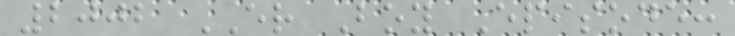2002 ER Boy Episode:
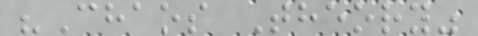"Chaos Theory"
